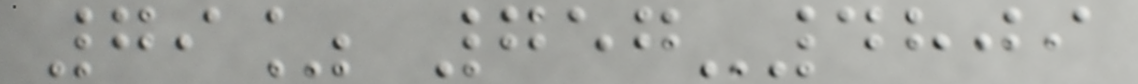79% 757-4809
